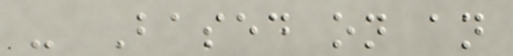- Based on an
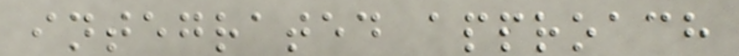integrated approach
